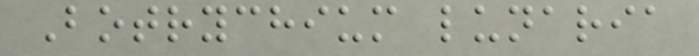Botrychium lunaria
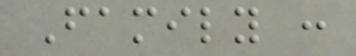Family :
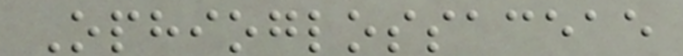Ophioglossaceae
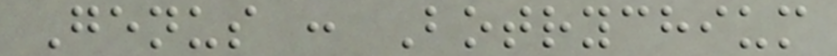Genus : Botrychium
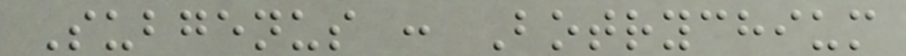Subgenus : Botrychium
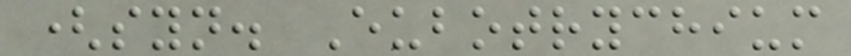(syn. Eubotrychium
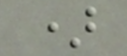)
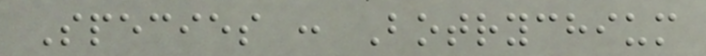Species : Botrychium
